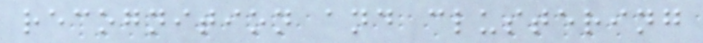recognition and clustering
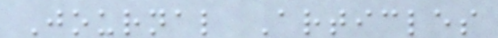Journal Articles
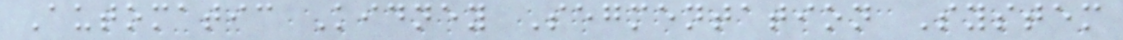Automatic Kidney Segmentation System
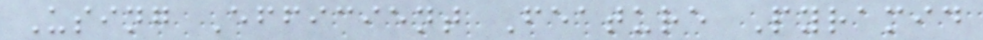Using Efficient Feature Pyramid
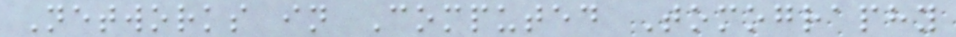Networks in Computed Tomography
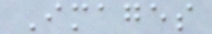Images
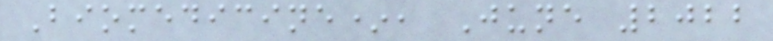Biomedicine*, June 2022
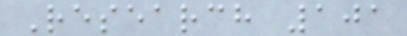Research 101
